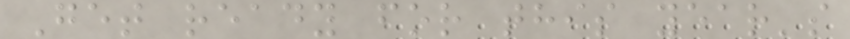Get ready for this year's
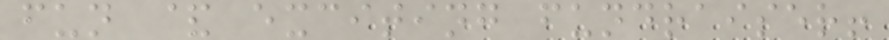fun & exciting fundraiser!
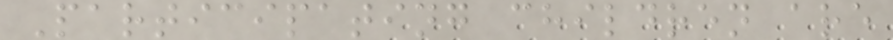Participating children are
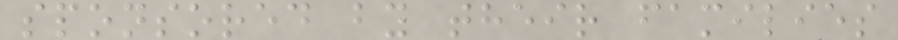sponsored by their families
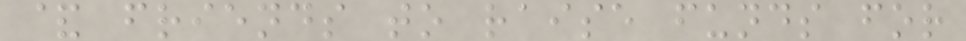& friends to raise funds for
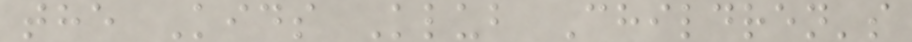the Kids Klub Children's
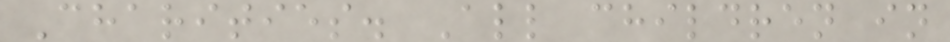Charities. All children in
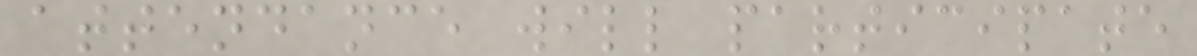attendance will participate
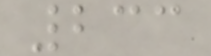233
